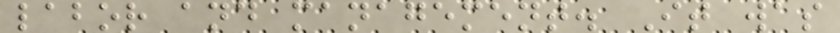labor and management. It was
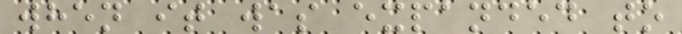when it was expanded to
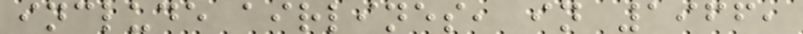include airlines, in 1966,
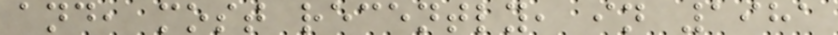and, most recently, in 1981
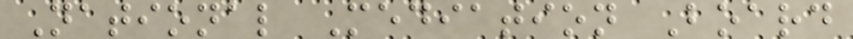National Mediation Board
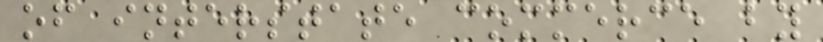of interstate commerce by
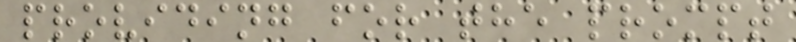providing for the prompt
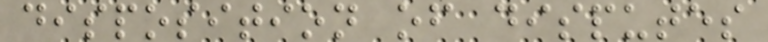disposition of disputes
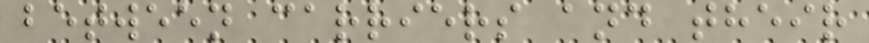between carriers and their
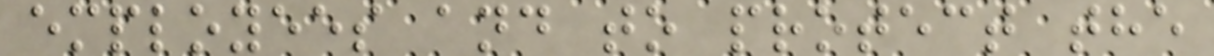employees and to protect the
